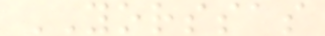YORSSAS
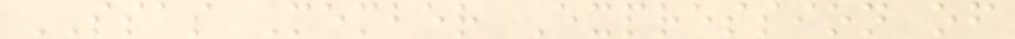SSAS Member Expression of
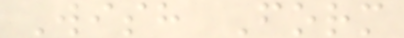Wish Form
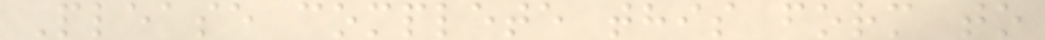Please complete this form to
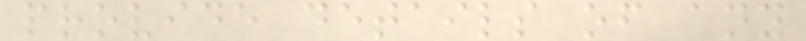provide details of any
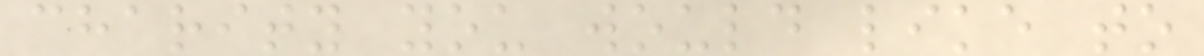charity you would like to
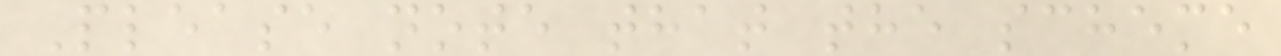Please note that the scheme
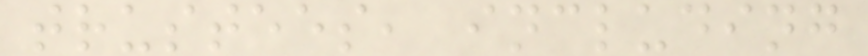trustees, including
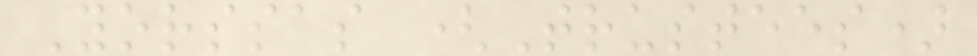Yorssas (Trustees)
